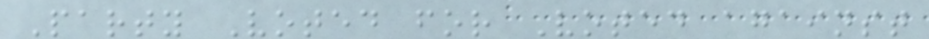Party Voted for Voted against
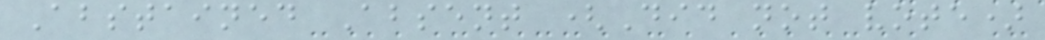Abstained Absent (Did not vote)
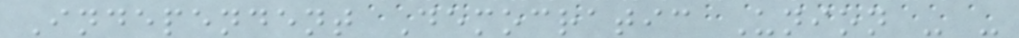Independent Democratic Union - -
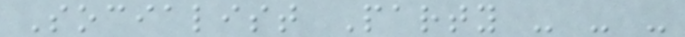Socialist Party - - -
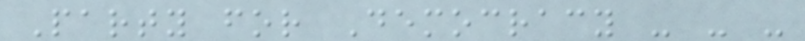Party for Democracy - - -
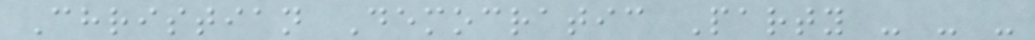Christian Democratic Party - - -
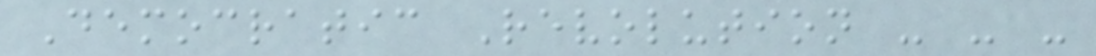Democratic Revolution - - -
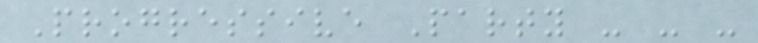Progressive Party - - -
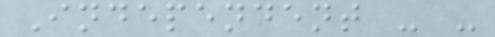Independent - -
